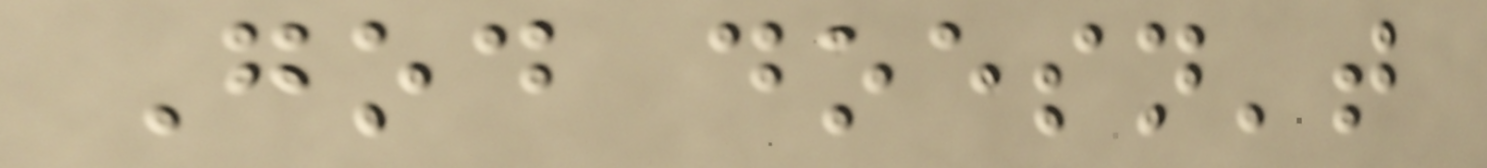God doesn't
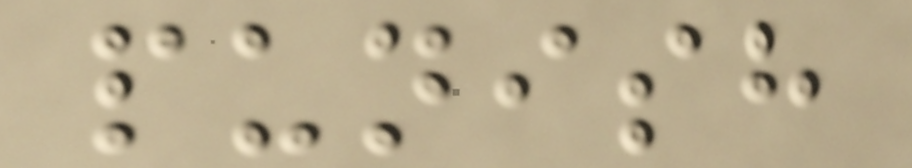punish
